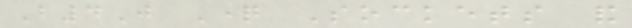B4J Question Sockets and
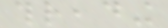threading
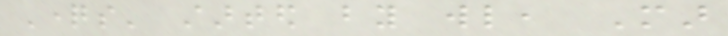Questions' started by wl, Mar
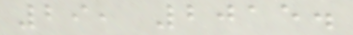29, 2015.
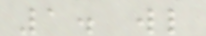1. wl
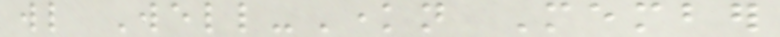wl Well-Known Member
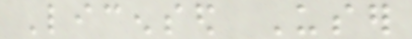Licensed User
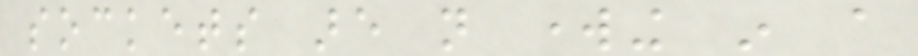sockets are not working in a
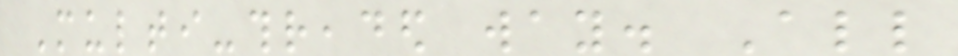Multi-threaded way. All
